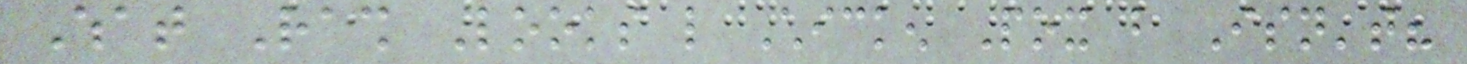What Rash Looks like Chicken Pox but Isn't?
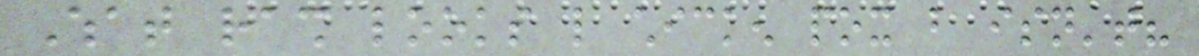What rash looks like chicken pox but isn't?
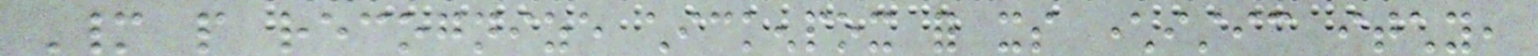Many people recognize chickenpox for its characteristic itchy,
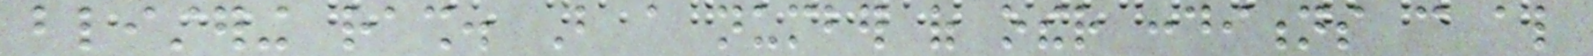blistering rash. But a number of other conditions can also
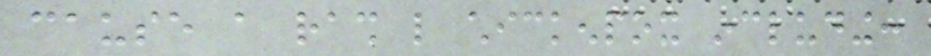cause a rash like chickenpox including:
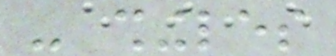- shingles
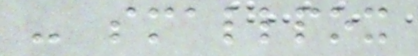- smallpox
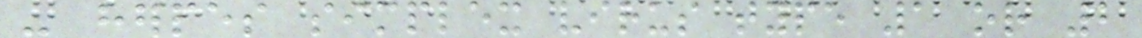- herpes simplex virus type 1 or 2
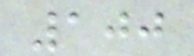100
